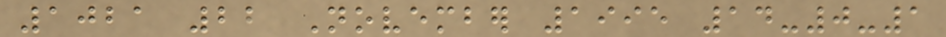1021 22 November 1995 14-0-1
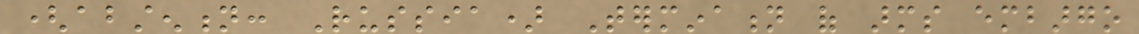(abstention: Russia) Termination of arms embargo
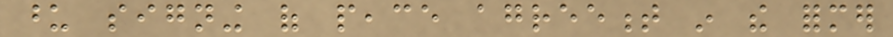upon signing of peace agreement in the former
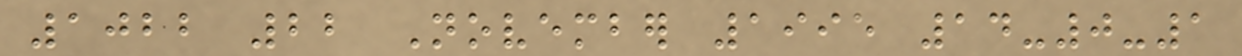1022 22 November 1995 14-0-1
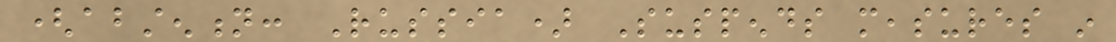(abstention: Russia) Suspends measures in
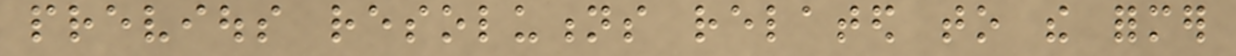previous resolutions related to the former
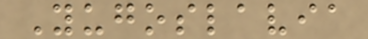Yugoslavia
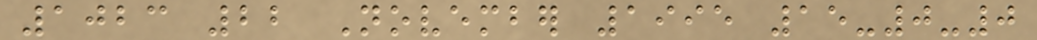1023 22 November 1995 15-0-0
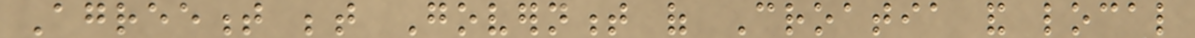Agreement between Government of Croatia and local
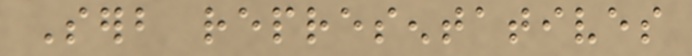Serb representatives
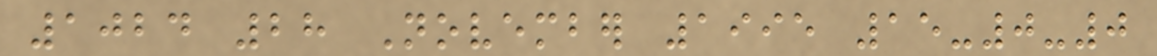1024 28 November 1995 15-0-0
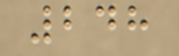248
